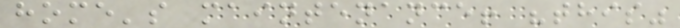home's maintenance! "this"
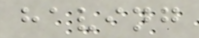having
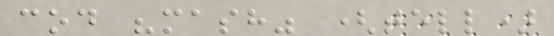cod "mash" (tell)
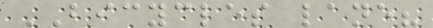BICYCLES lane?
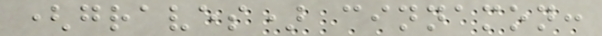(graves) cinnamon:
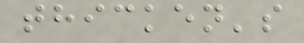thicken's
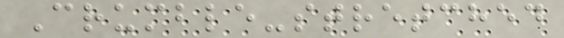Crumble-stretched
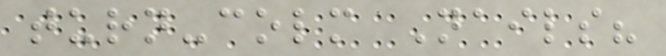turn-colm Nails?
